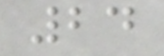24
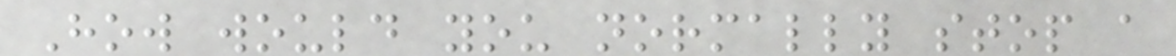How would you normally stop a
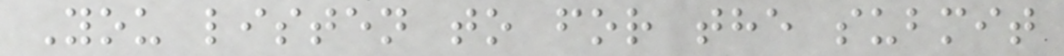You listen to for the submit
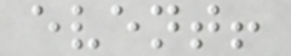event!
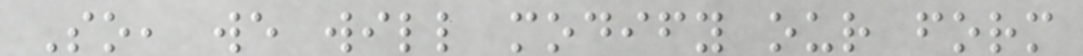So, we will modify our form
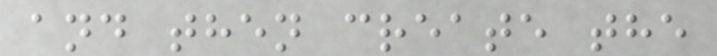and then create the
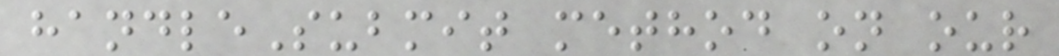handleSubmit method on our
